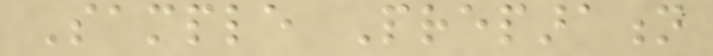Sample Preparation
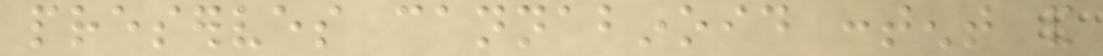preserves cannabinoid content and
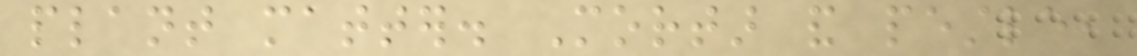plant matter. Mortar and pestle,
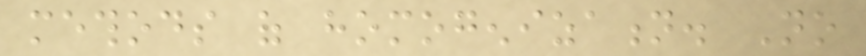methods of homogenization. No
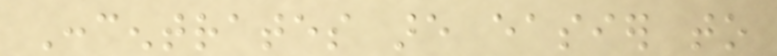Concentrates are easier to
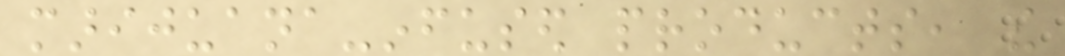marijuana-infused products, the
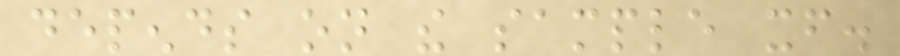depends on the sample itself.
